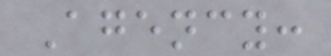Agency:
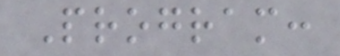Program:
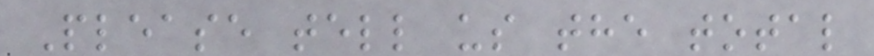Please tell us the total
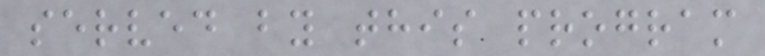served by this program
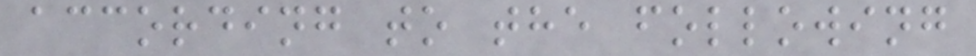according to the following
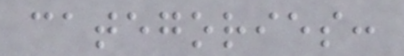categories:
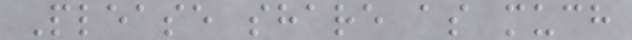Please share as much
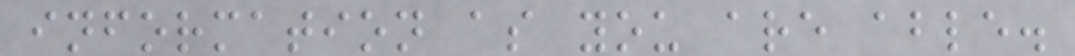information as you are able.
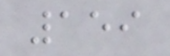159
